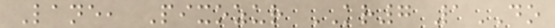Lane, Pixozur KR7 1DO
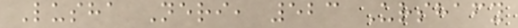Lusha Neri, 523 Urshafy
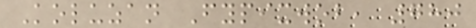Koluzan Fypixwob, 780
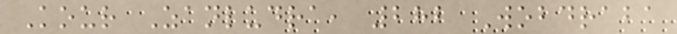Kour Zanludra, 282 Wobdraba
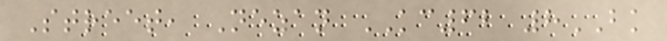Street, Nezan KC62 8BK
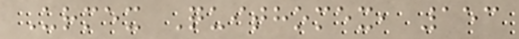Urmex Quithomex, 153
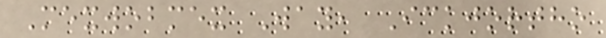Mexwobmex Way, Ickjortho
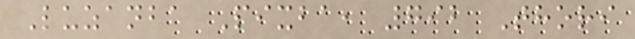Luzanba Pixba, 792 Thori
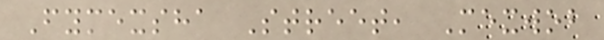Fymexsha Street, Mexwob
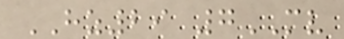HZ29 7MV
